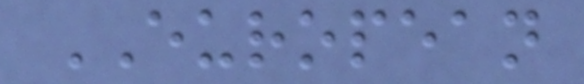EUROPEAN
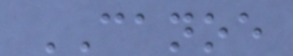CANOE
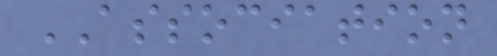ASSOCIATION
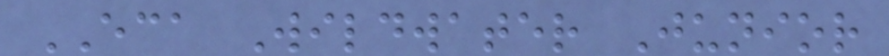ECA Wildwater Junior
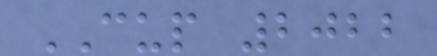CUP 2022
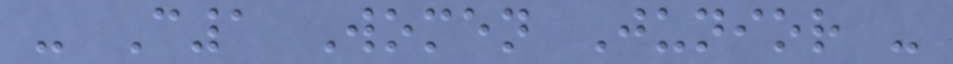- C1 Women Junior -
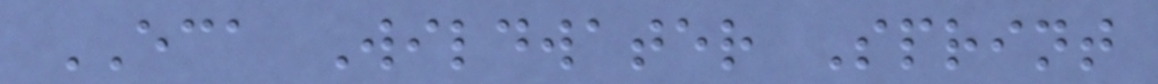ECA Wildwater Sprint
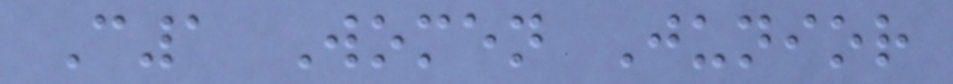C1 Women Junior
